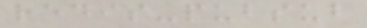redis-pubsub
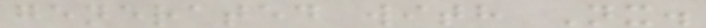generated with Nx.
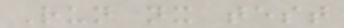Run nx test
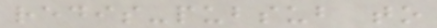redis-pubsub to
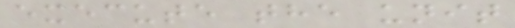execute the unit
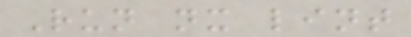Run nx lint
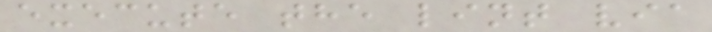execute the lint via
